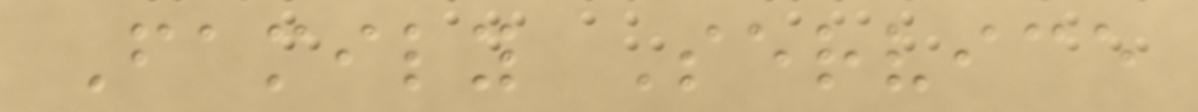Family Service
